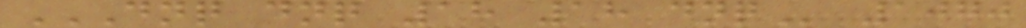DNQ DNQ 18 18 DNQ 1070
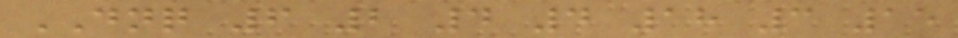DNQ 6 2 4 4 18 3 15
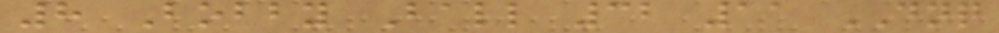8 Bobby Ball 32 11 DNQ
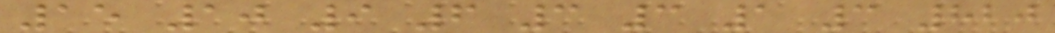15 10 9 6 3 3 1 3 820
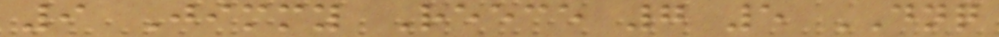9 Jimmy Reece 7 5 DNQ
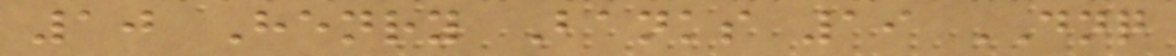10 Henry Banks 19 DNQ
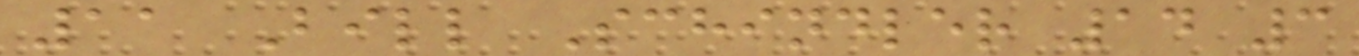11 Bill Schindler 14 3
